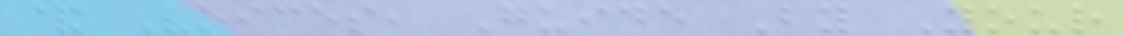& Voices, Guide By Your
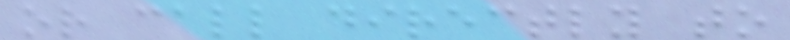or call directly to
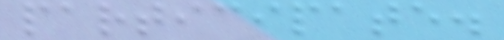participate.
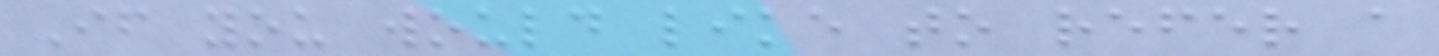If you would like to refer a
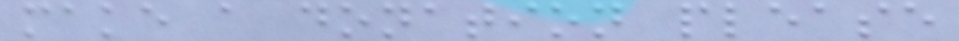make a donation please
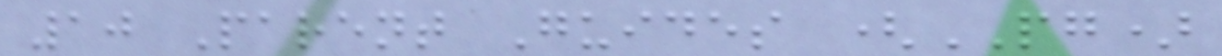10 Parent Guides (PG)
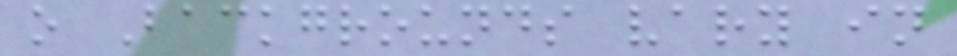o Backgrounds vary in
